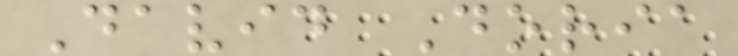David Doria
